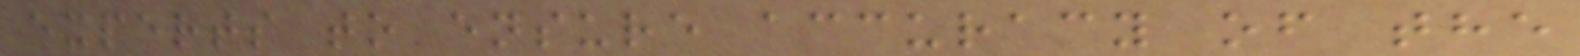experts to ensure accuracy of the
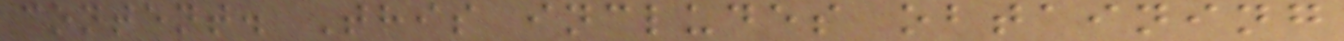content. This includes obtaining
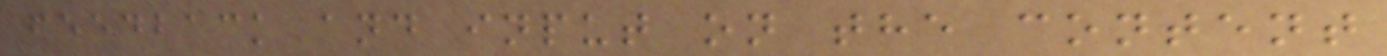feedback and input on the content
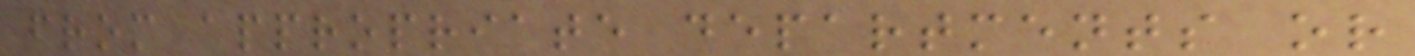from appropriate departments or
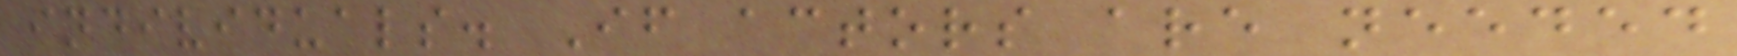individuals. If actors are needed
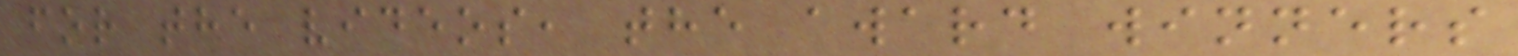for the videos, the award winners
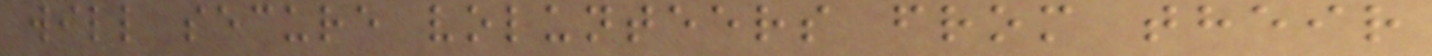will secure volunteers from their
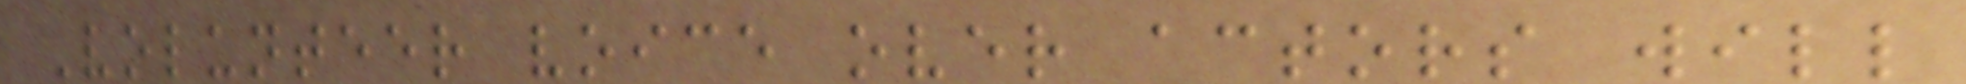Volunteer voice over actors will
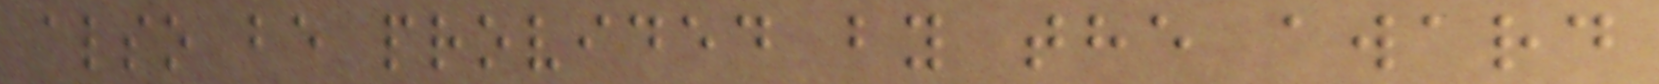also be provided by the award
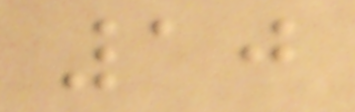10
